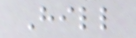Hill
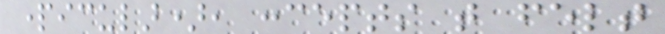particular), concepts that felt
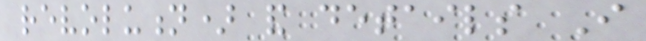revolution) and details I
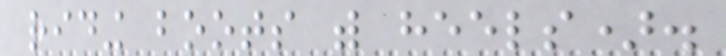riding boots with heels).
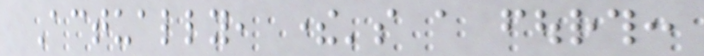Actually, there's a fourth:
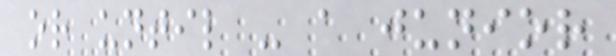or until - a junior
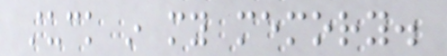stuck in my memory.
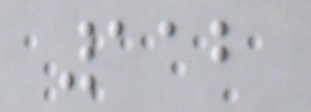112
